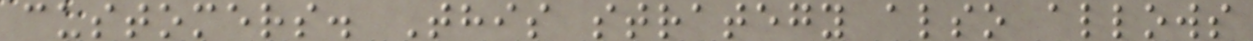customers. This strategy also allows
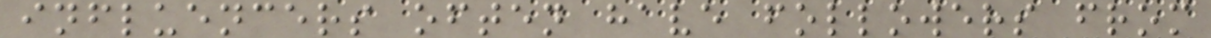influencers often have followers from
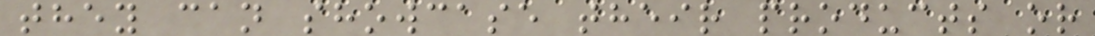they can showcase their products or
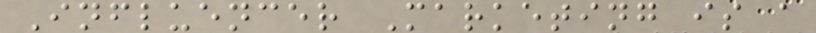Influencer Marketing is a
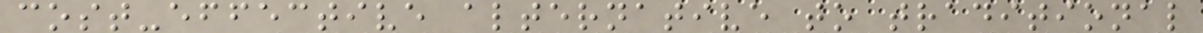cost-effective alternative to traditional
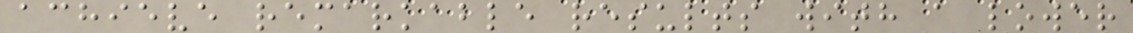achieve remarkable results with a lower
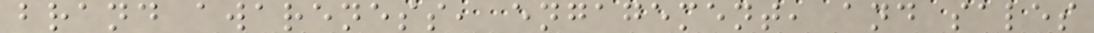brand awareness, engagement, and sales
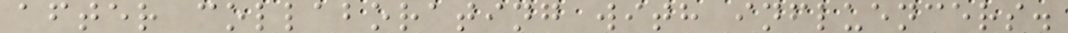after collaborating with influencers.
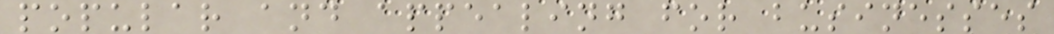popular and appealing for businesses
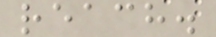reach.
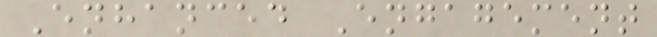Enhanced Engagement
